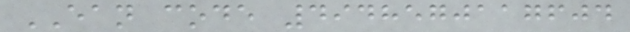EAN code 4948570117604
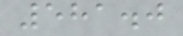581.0
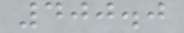400.0
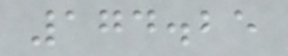174.25
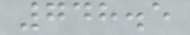748.5
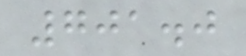701.0
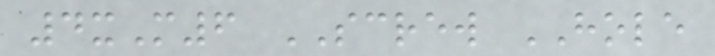4xM6 SCREW HOLE
